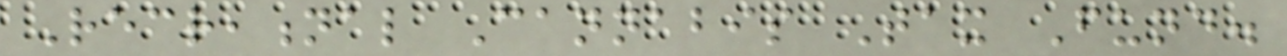Recreational Cannabis Tax Fund.
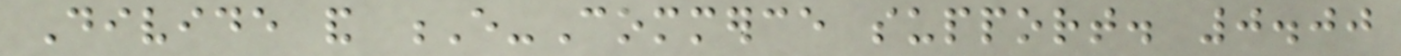Divide and E-Commerce support. 0.00
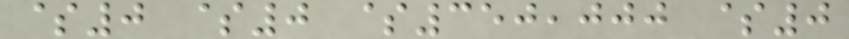$0 $0 $350,000 $0
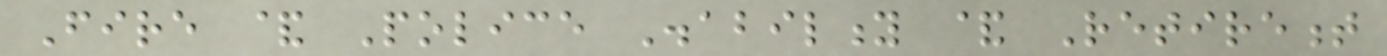Fire & Police Disability & Retirement
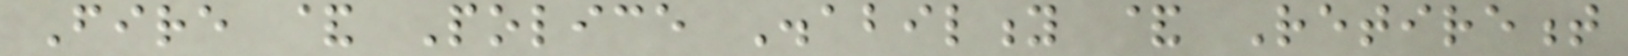Fire & Police Disability & Retirement
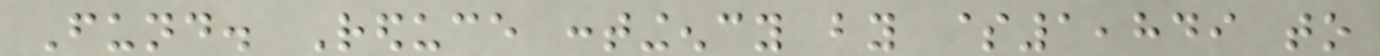Fund. Reduce contingency by $1,849 to
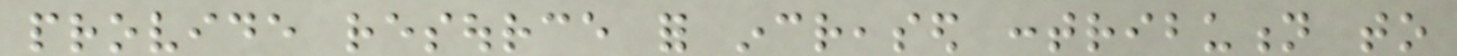provide resource for increased contribution to
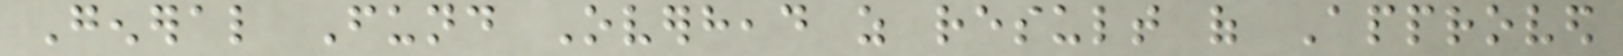General Fund Overhead as result of Approved
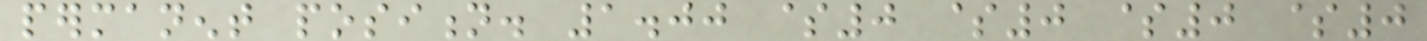permanent position. 1.00 $0 $0 $0 $0
